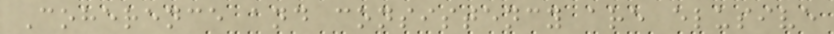Coherence and consistency are elusive
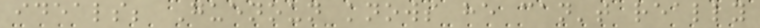ideals; Guenoun knows he can't really
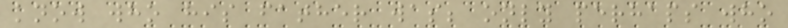know who his father was; only perhaps who
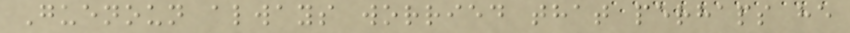Guenoun always worried that perhaps he
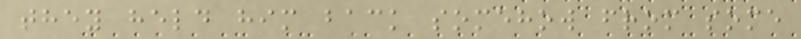they held him back somehow from some
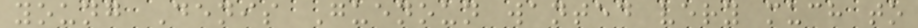young Denis Guenoun wanted very much to
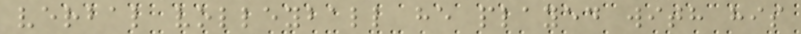verbal volleyball he played with his
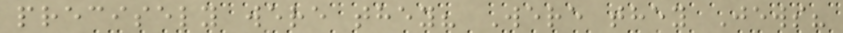precisely were they? Were they Jews?
